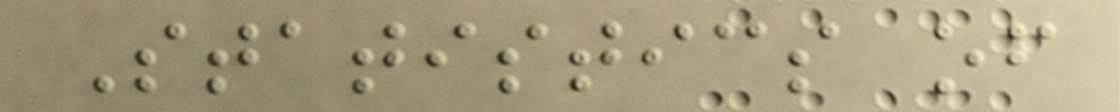Statistics of
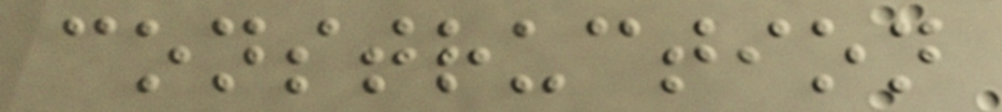construction
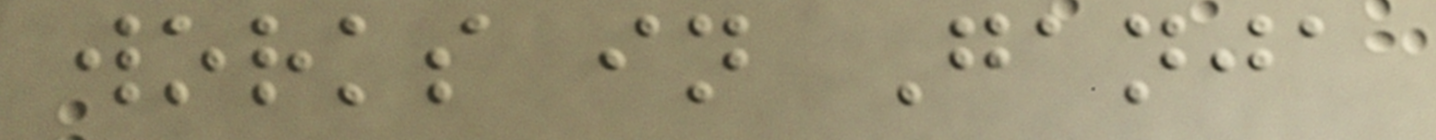works in Ganja
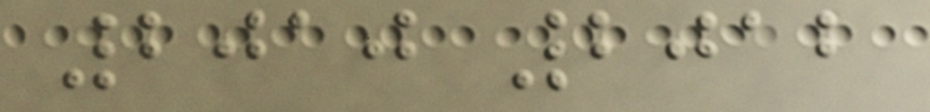2010 2012
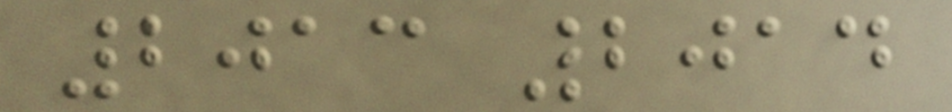2013 2014
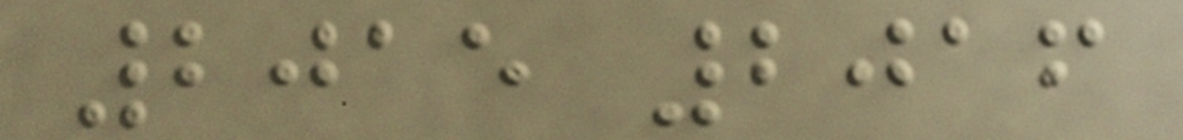2015 2016
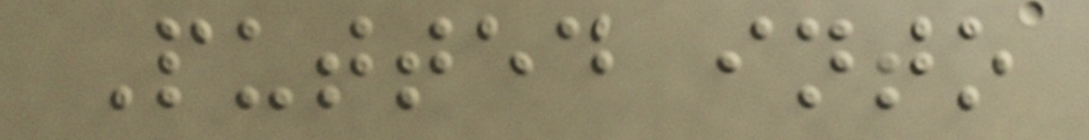Putted into
